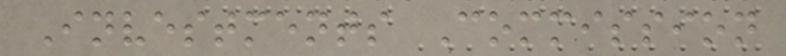Investments Commission
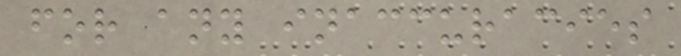for any inaccuracies
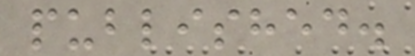published.
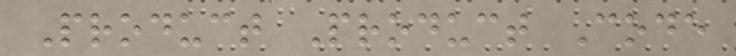Product Product Code
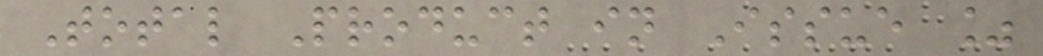Total Product in Issue %
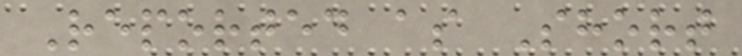Reported as Short
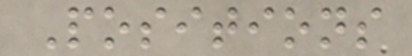Positions
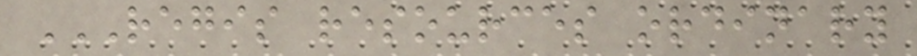REGIS RESOURCES ORDINARY
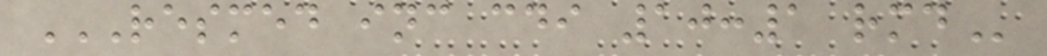RESMED INC CDI 10:1 RMD
